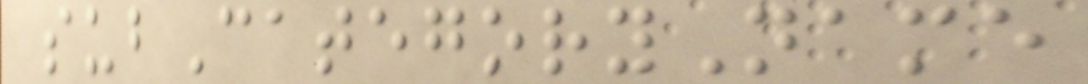subCategoryName
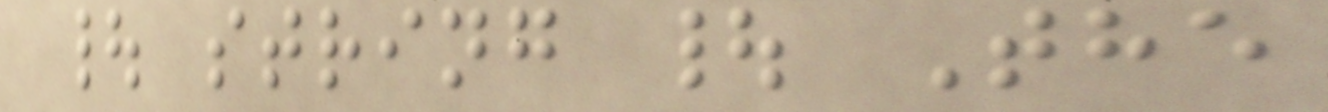| string | The
